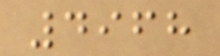4968
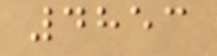4853
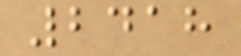2418
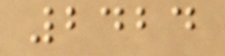2424
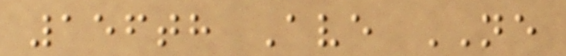156th Ave NE
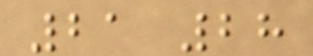21 28
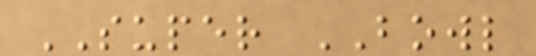SUPER BOWL
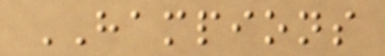HAMPIONS
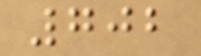702
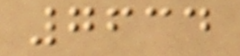7634
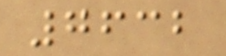7632
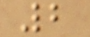2
